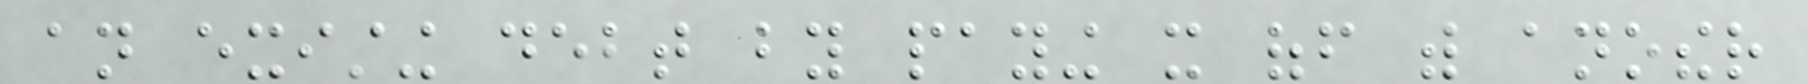an existing debt by paying it off with another
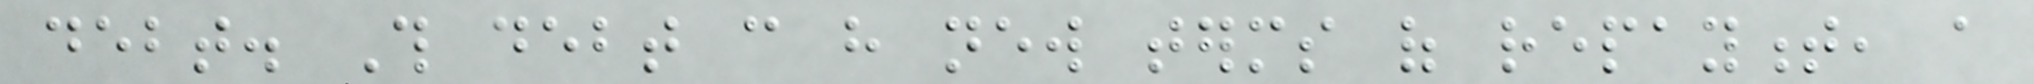debt. This debt can have new terms of repayment, a
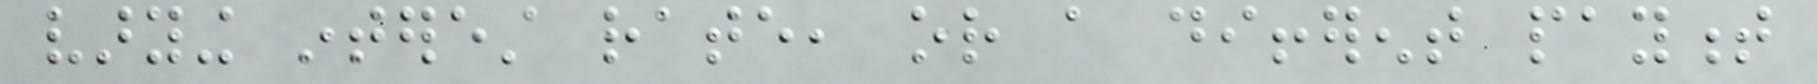varying interest rate, or a different payment
